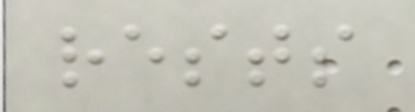rests
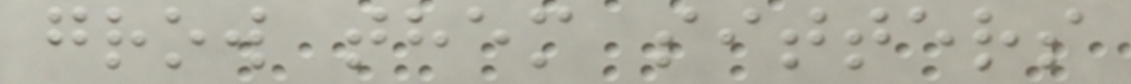grow them sitters
